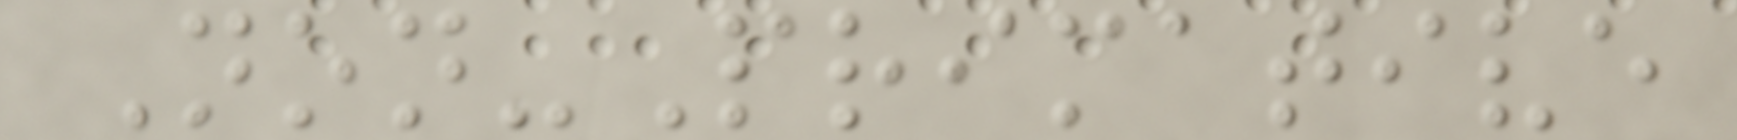Non-Primative
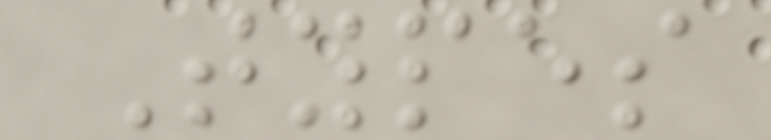Types
